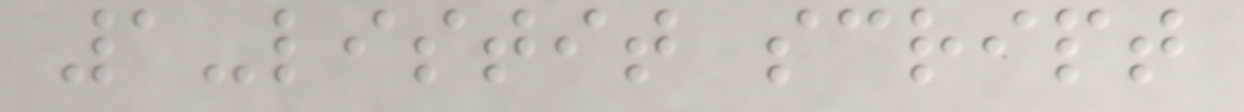1-listit script
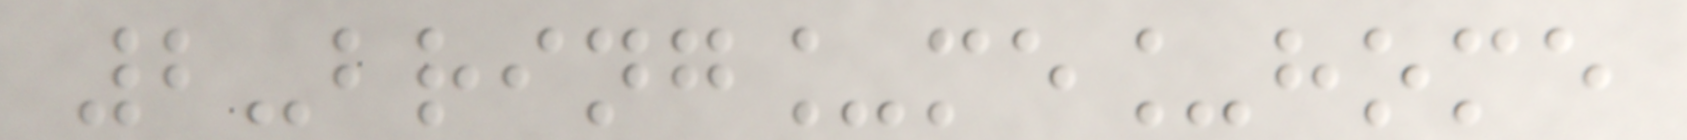2-bring_me_home
